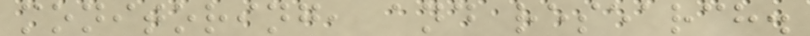monitoring, and research.
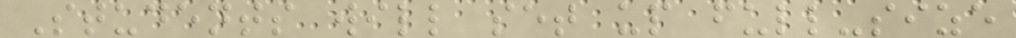Students will set up full-size
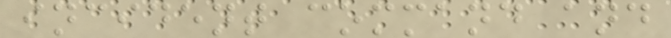incident command and
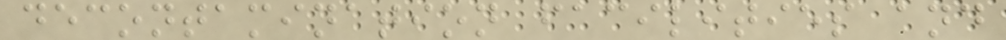decontamination facilities and
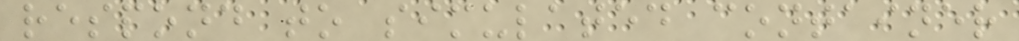respond to simulated container
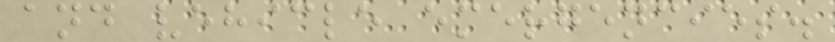and vehicle emergencies.
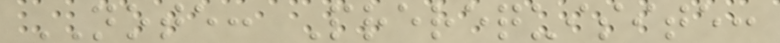NOTE: Prerequisite:
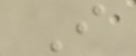I
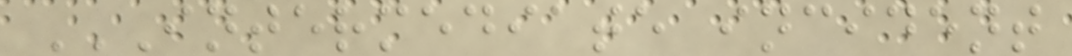INTERMEDIATE INCIDENT
